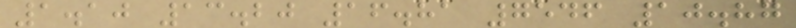1.10 13.20 16.81 7546 10.87
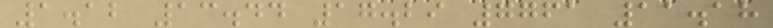1.12 13.44 17.29 7761 11.18
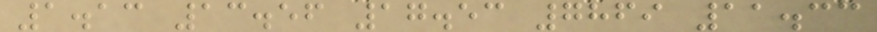1.13 13.56 17.53 7869 11.33
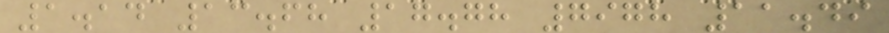1.14 13.68 17.78 7978 11.49
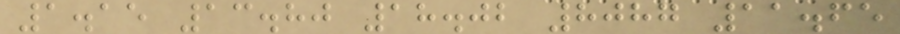1.15 13.80 18.02 8087 11.65
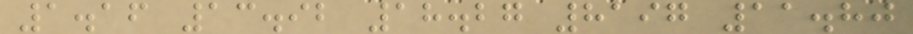1.16 13.92 18.27 8197 11.80
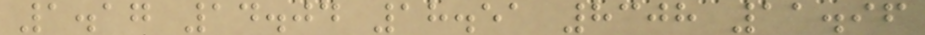1.17 14.04 18.51 8308 11.96
